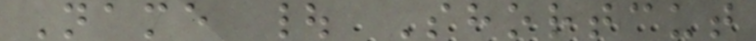Name | Shortcut
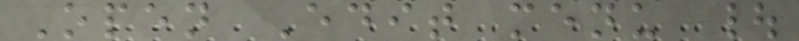Open Edit menu |
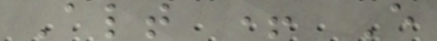Alt + E
